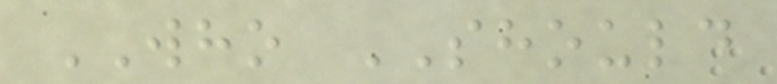WHO SHOULD
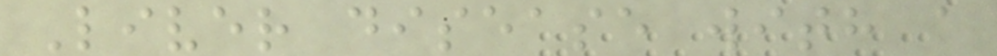Liver disease with a
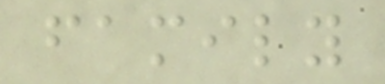family
